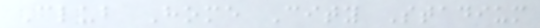Club Home City Stadium
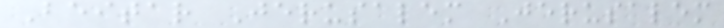Beitar Jerusalem Jerusalem
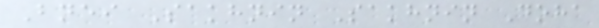Bnei Sakhnin Sakhnin Doha
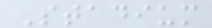Stadium
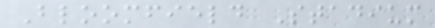Bloomfield Stadium
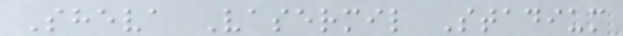Sheva Vasermil Stadium
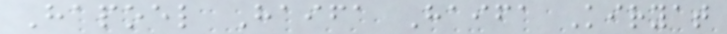Hapoel Haifa Haifa Kiryat
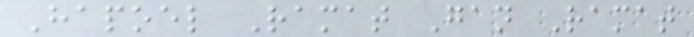Hapoel Ramat Gan Ramat
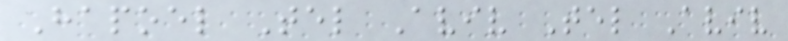Hapoel Tel Aviv Tel Aviv
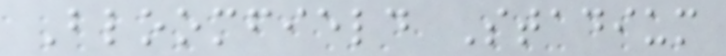Bloomfield Stadium
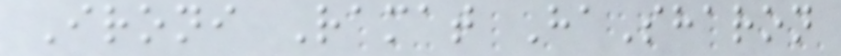Ironi Ramat HaSharon
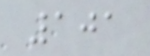101
